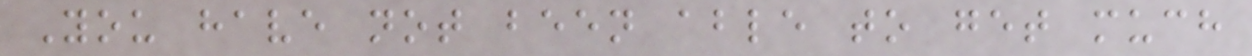You have not been able to get much
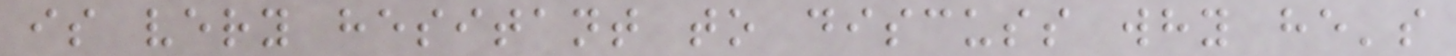is very hesitant to discuss why he's
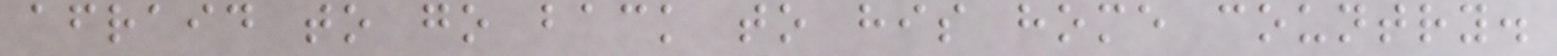afraid to go back to his home country.
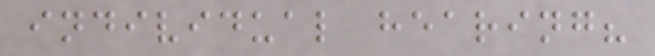individual hearing?
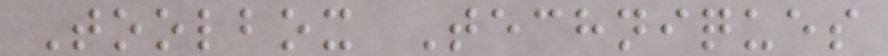Toolbox Techniques
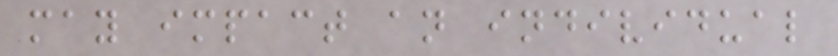may impact an individual
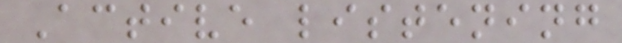Active listening
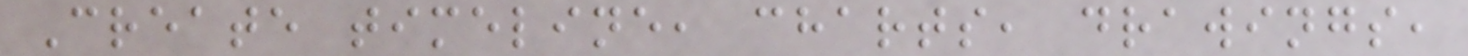Create timeline, charts, drawings,
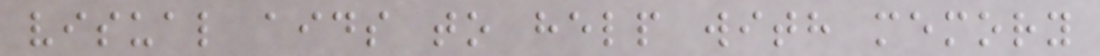visual aids to help with memory
